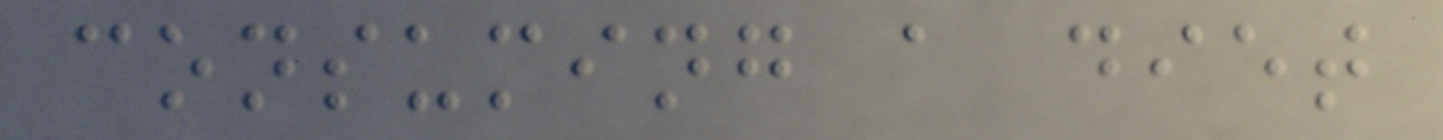consuming a diet
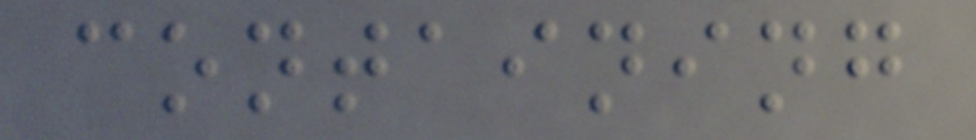containing
